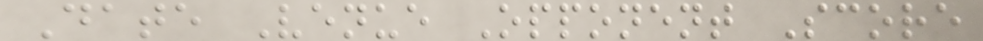Date Venue Opponent Score
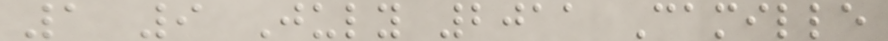1 9 July 2011 Camille
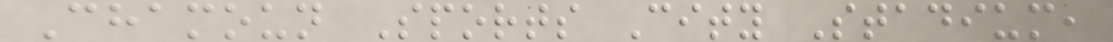Chamoun Sports City Stadium,
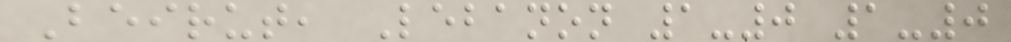Beirut, Lebanon 1-0 1-0
